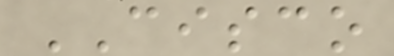CISCO
